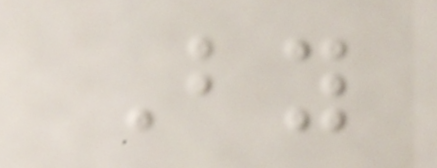By
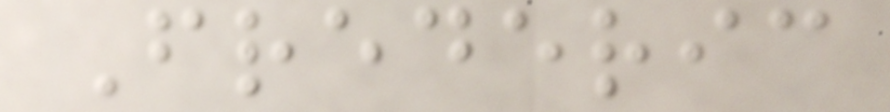Frederic
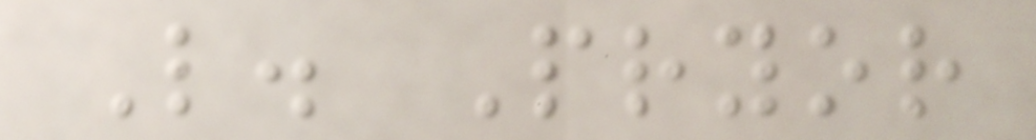L. Pryor
